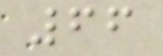66
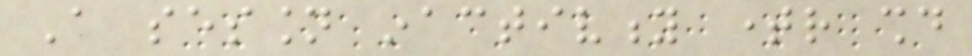A session inactivity timer should
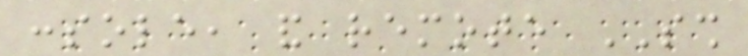console, and remote SSH
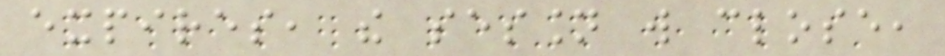expires, the session will close,
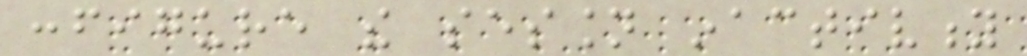configure the session inactivity
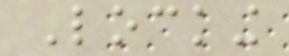Locking
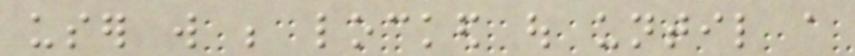user will be locked out until a
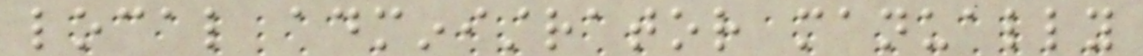local administrator manually
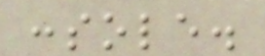console.
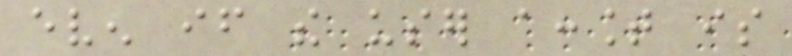even if the user account is
